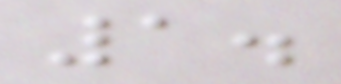1.
